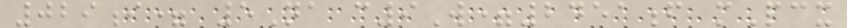029i= 5Na c9W=2451f mPcx
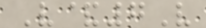V&7V
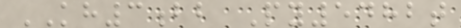KH3bb Py5482t
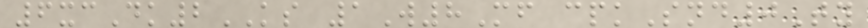6xcDk2KS 1W8Mf cpkSnd0Ty
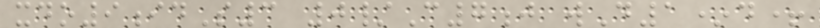xdo9idS3 0/C7j wD1*d+
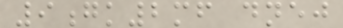9gk2mf dnej
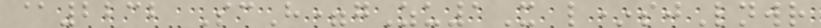@2232 ScH=gZu1X l*sjLnwr
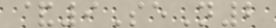&9SeN2
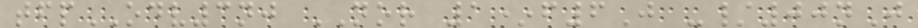tfpODV3nj NOR 1*f6J -/00nJ
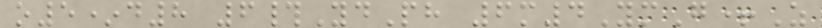o5*d8 6#YdPh 6m4YmG+Z
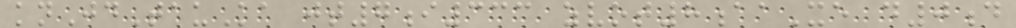knJdTauKa jt7i333 zvot8aaXe d0d
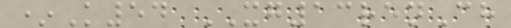*K54 XG13renCh
